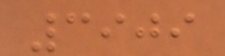3909
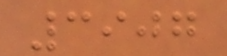3907
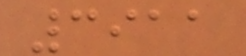3911
